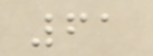61
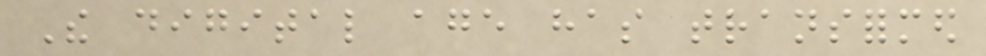The digital age has transformed
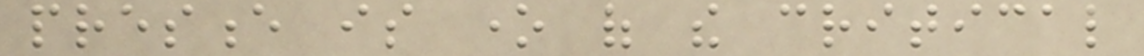presence is one of the critical
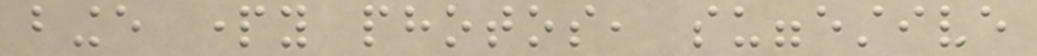binge party photos, suggestive
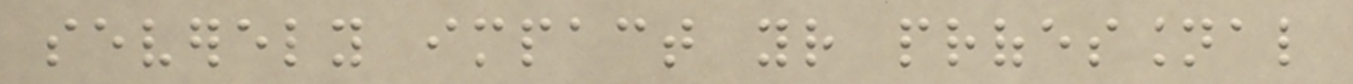severely impact your professional
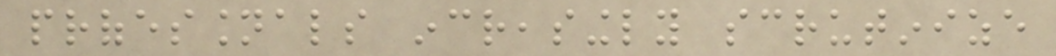professionals increasingly scrutinize
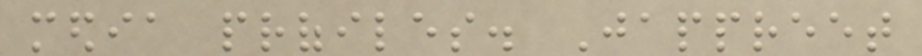media profiles. Jappreet
